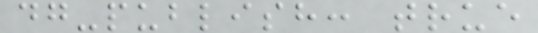dg-publish: true
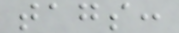tags:
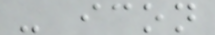- icon
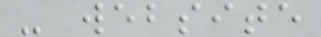- website
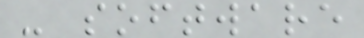- software
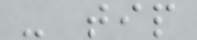- tip
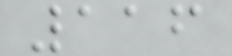116
